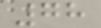78
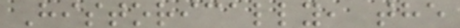Historically, the
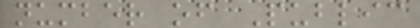number of Public
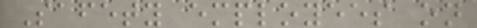Safety employees on
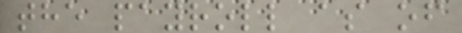the payroll as of
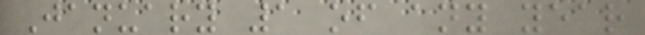January 1 of any year
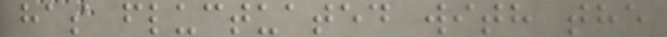has fluctuated with the
